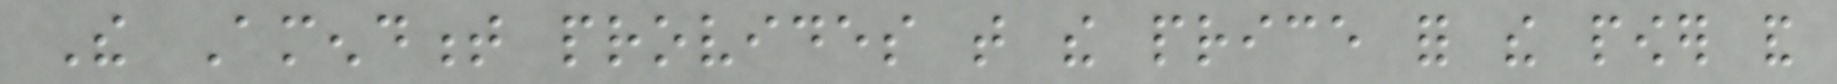The Amendment provides that the price for the power and
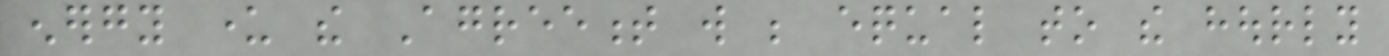energy under the Agreement will be equal to the hourly
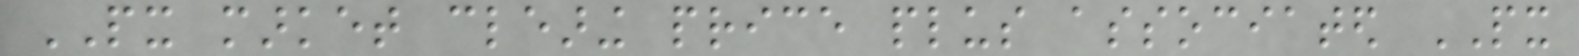PX market clearing price plus associated PX
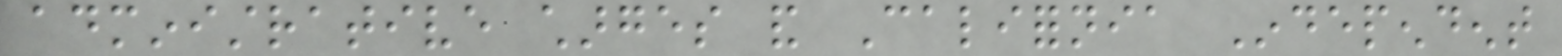administrative charges and California Independent
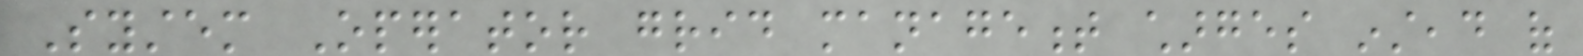System Operator grid management charges instead of
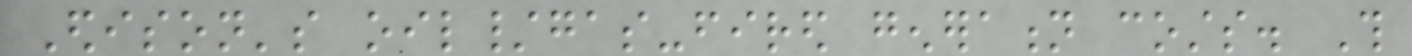Edison's oil/gas-fired generation costs. This
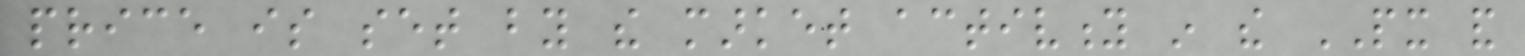price is set by the market activity in the PX and
